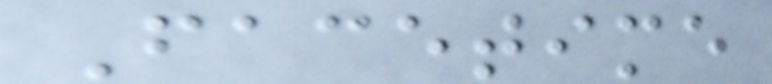Facetime
